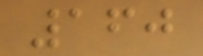160
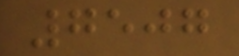7507
